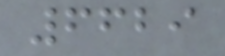6629
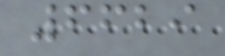6629
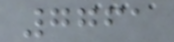7761
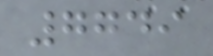7749
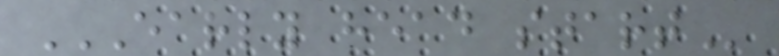EARLY HEAD START
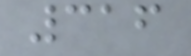316
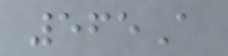565A
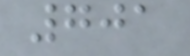701
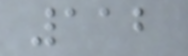112
